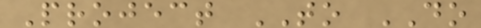Project TO DO
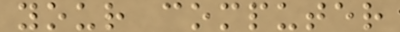your computer
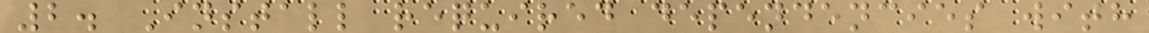2. Install required dependencies with
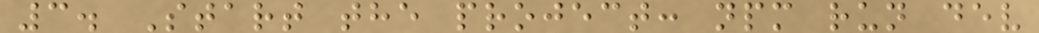3. Start the project: npm run dev
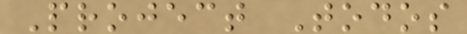Project Todos
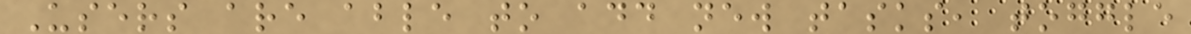Users are able to add new tasks, toggle
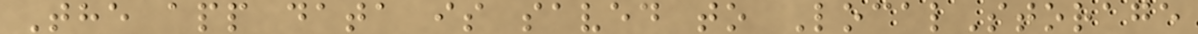The app data is saved to LocalStorage
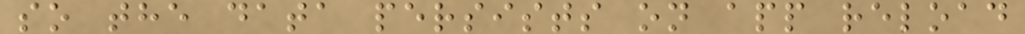so the data persists on app reload
